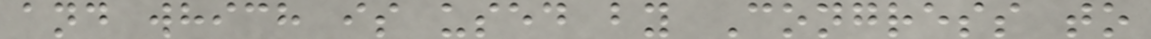and which is used by Congress to
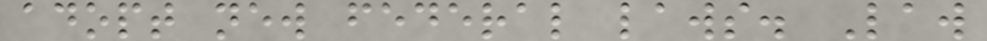adopt new federal laws. Law
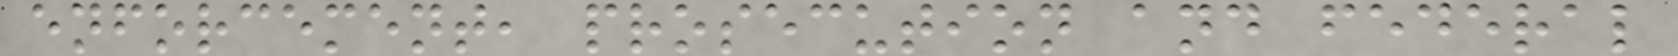enforcement, prosecution and federal
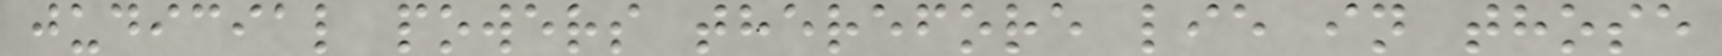judicial powers therefore lie in those
